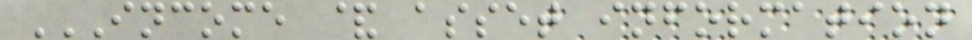INCOME & ASSET INFORMATION
